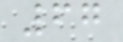67
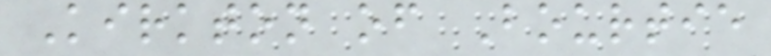Kirkton of Bourtie
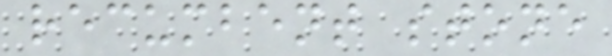recumbent stone
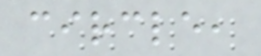circle,
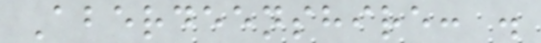Aberdeenshire: .
